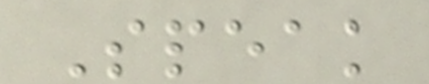Speak
